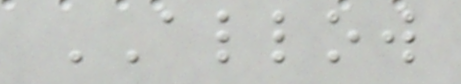ALLOW
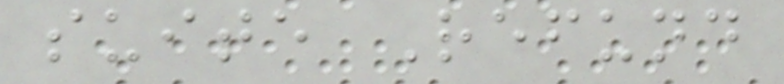suite Refund
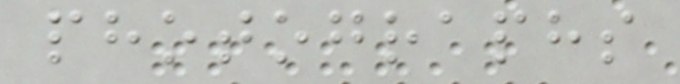photographs
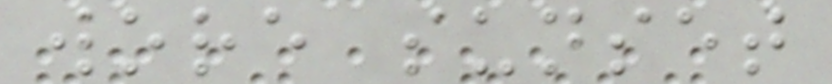wore sunset
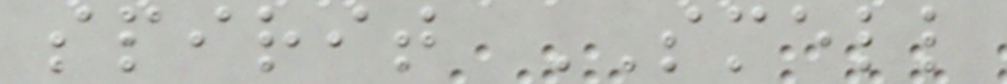spirit SMELL
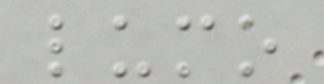lumo
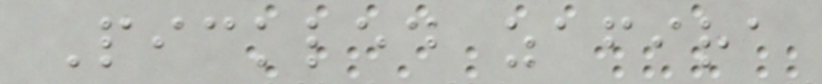Pickled zafira
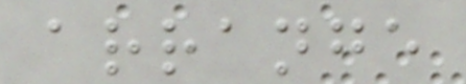arrange
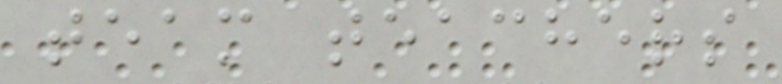team teachers
